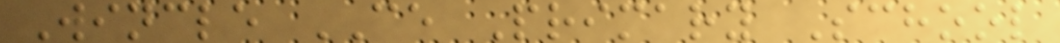Wincle CE Primary School
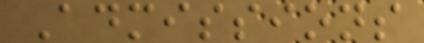Admissions
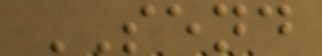SEND
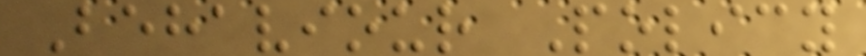Behaviour Policy
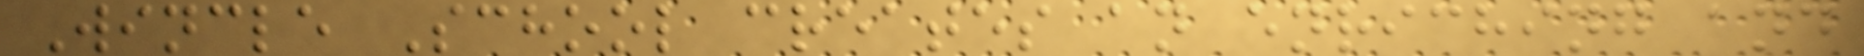Wincle School creates an enriching and
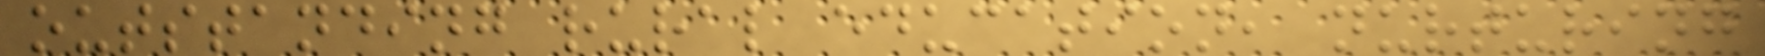outstanding rural education, nurturing
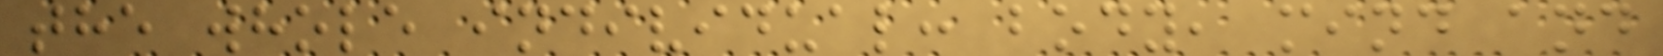the whole individual: body, mind and
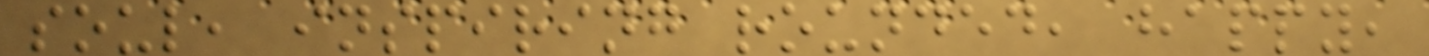soul, inspiring rounded, happy,
